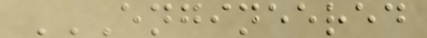ENGINEERED
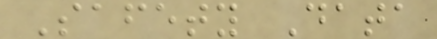Safety Data
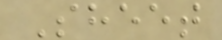Sheet
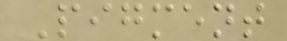Pigment
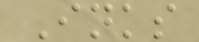Inks
